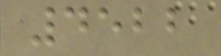4522
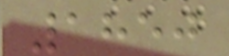1850
